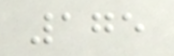175
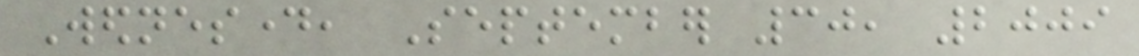Wednesday, September 30, 2009
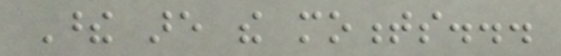These are the moments...
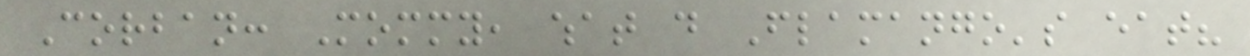Corban: Mommy, what do Flamango's eat?
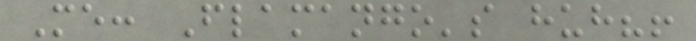Me: Flamango's huh?!
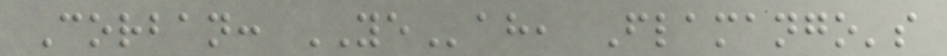Corban: YEah, Flamango's
